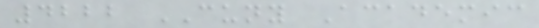4222 CUNY Academic
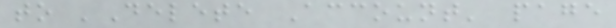to 'Delete Account' page
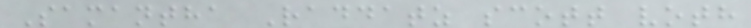Samantha Raddatz scott voth
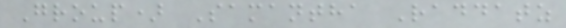Group) Samantha Raddatz
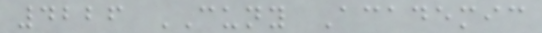4226 CUNY Academic
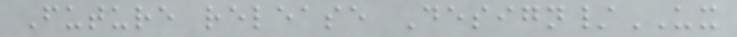Future release Design/UX
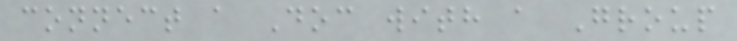connect a Doc with a Group
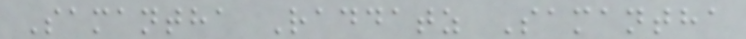Samantha Raddatz Samantha
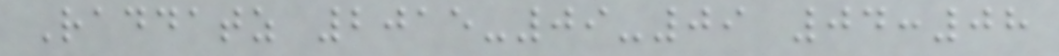Raddatz 2015-09-09 04:08
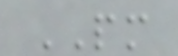PM
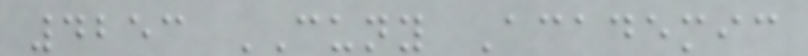4253 CUNY Academic
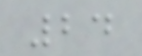24
